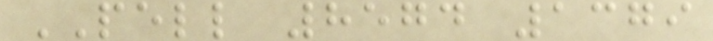PELL 8574 1379
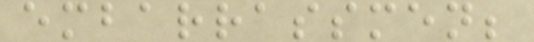embarrassmen;
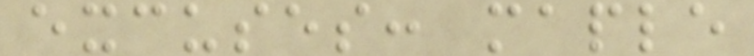excuses: maple
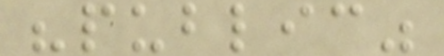"public"
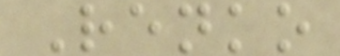Renko
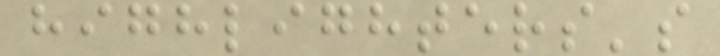highlighters's
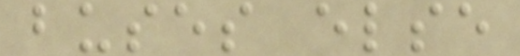buses else
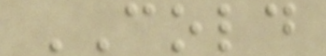COLD
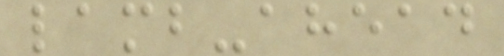lamb-ahead
